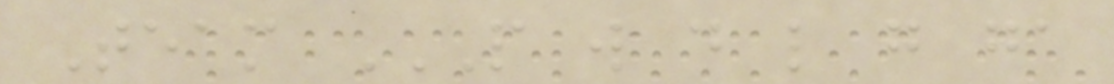Team P W D L G GA
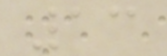13
